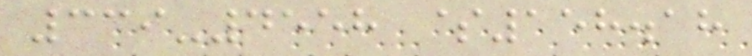339-4558 $158.18
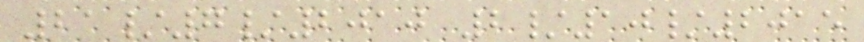21/7/2010 2/10/2015
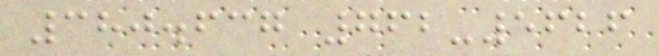380.637 762-5626
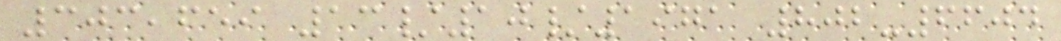303,659 13/10/1971 802-6604
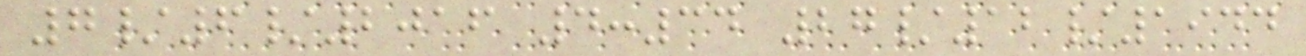7/6/2016 4:34 27/12/1944
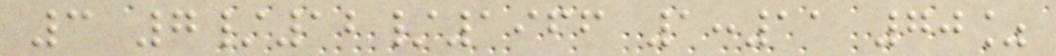3 7/12/1966 1:11 70%
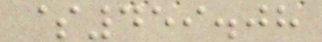$459.08
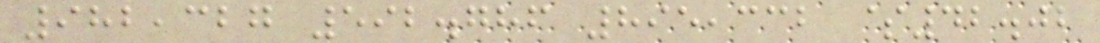982,327 592.786 895,332 $42.02
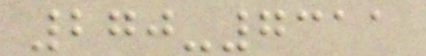270-7311
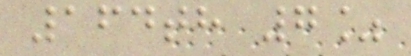164th 7%
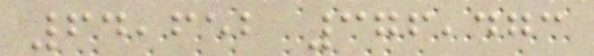64,652 376,473
